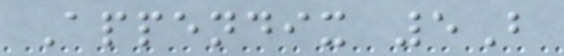Appendix 5B
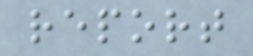report
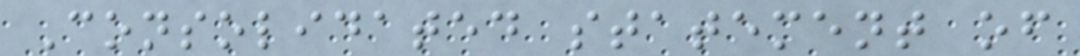Consolidated statement of
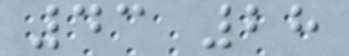43 28
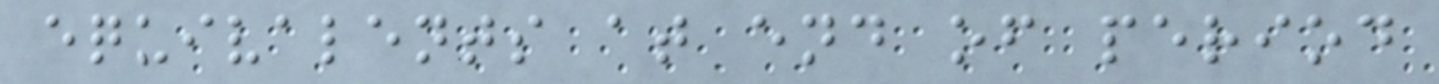equivalents at end of period
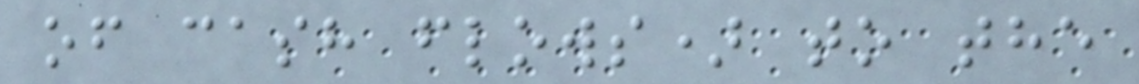of cash flows) to the
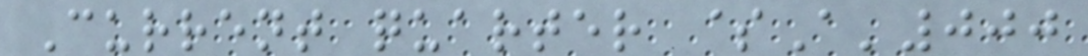Current quarter $A'000
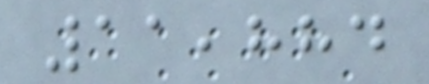11,884
